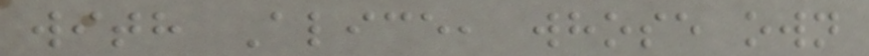with Alice, whose own
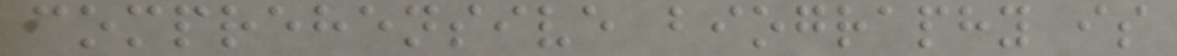comprehensive biography is
